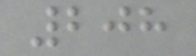208
